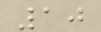10
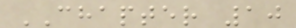CHAPTER 10
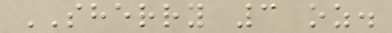SHERRY 3 oz.
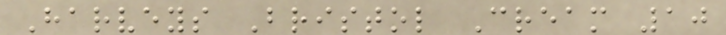Harveys Bristol Cream 10
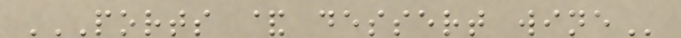PORTS & DESSERT WINE
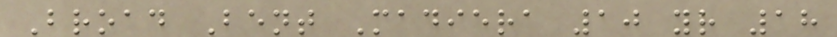Broad Bent Madiera 10 yr 18
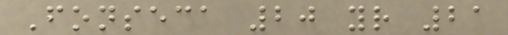Fonseca 20 yr 21
